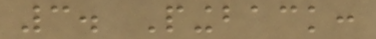3. Pingback:
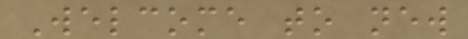Welcome to new
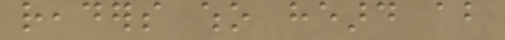readers who heard about
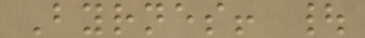Byrnes! |
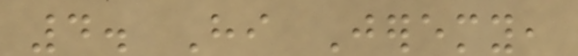4. Hi Jeremy,
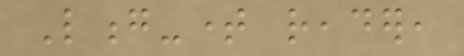Long-time reader,
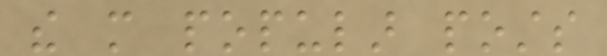the more popular posts
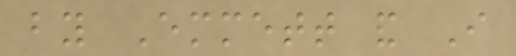by Emmett and I
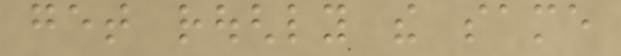get roughly the same
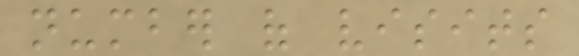number of visits
